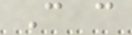C c
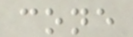cone
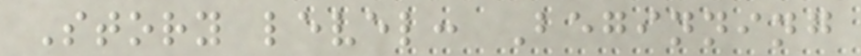Story level: Beginning
